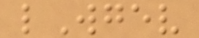lWgev
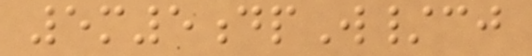5m5dpW/cj
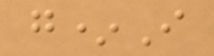g*I
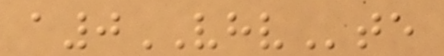a0VHVte
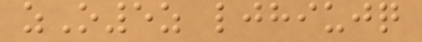zO5z ljhiujq
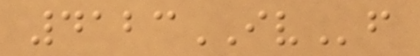4123IVf
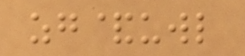zg&uwl
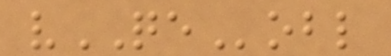vQEobl
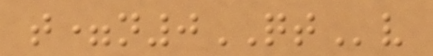t=n0QTv
